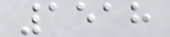1518
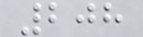208
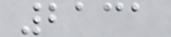2131
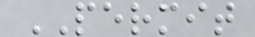PERMIT
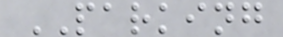PARKING
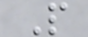P
